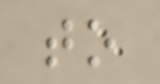to
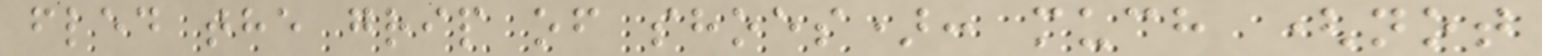fled the grip of shoes): much (not
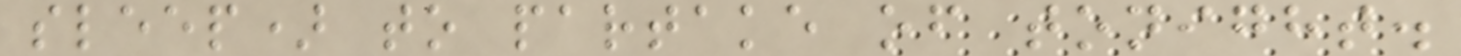sleep) to partake of tonight.
